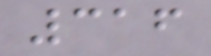316
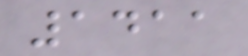1411
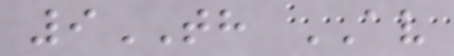9TH AV
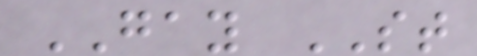GAY ST
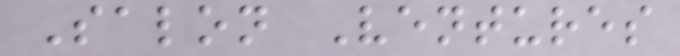Salon Ventures
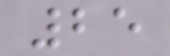25
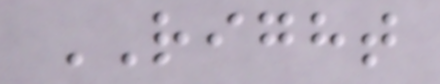RIGHT
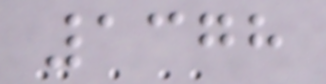1378
